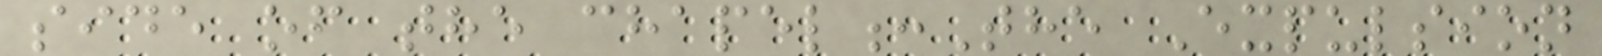side of the chapel:The Expulsion
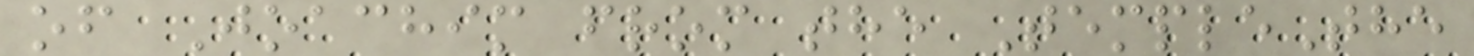of Joachim from the TempleThe
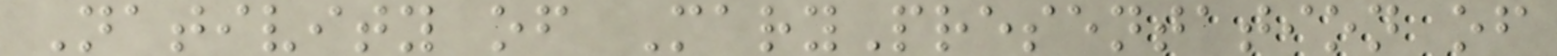Nativity of MaryPresentation of
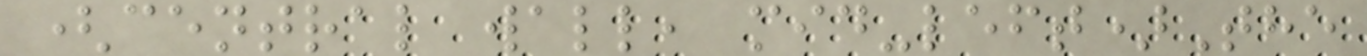(central wall, mid-left)The
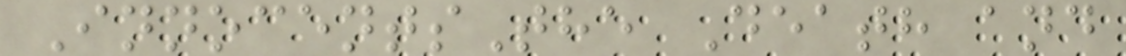InnocentsThe Death and
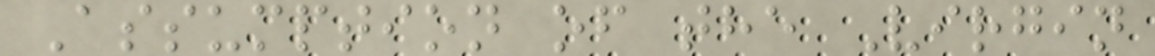Assumption of the Virgin
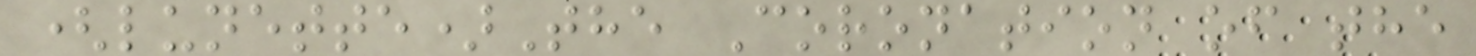(lunette)The Coronation of the
